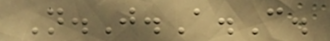N.J.A.C.
